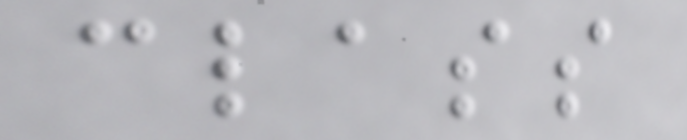class
